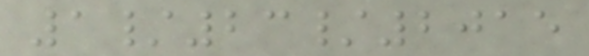1/23/2015
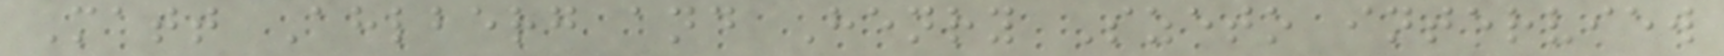Matt Ahlberg and Henry Szeto interview
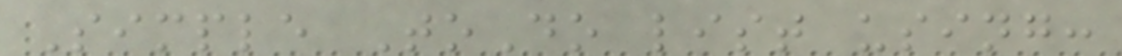Simple ToDo list using:
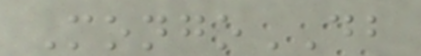MongoDB
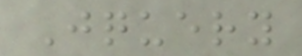Jquery
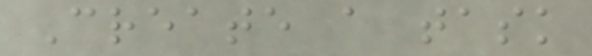Create a task
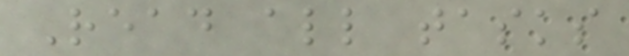Read all tasks
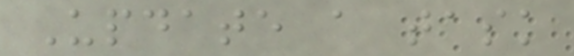Update a task
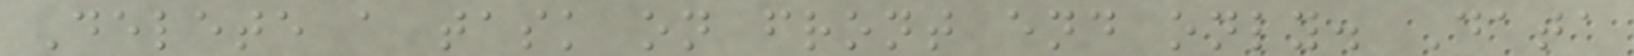Delete a task on front end only. Data
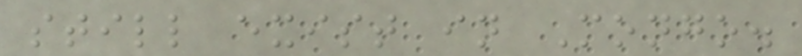still exist in Mongo.
